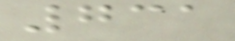731
